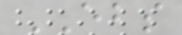EBS
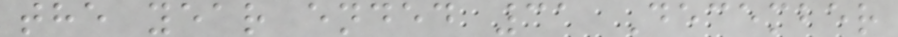the year ended 31 December
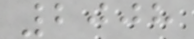2008
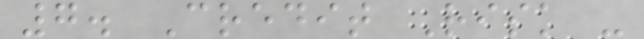7. Credit Risk -
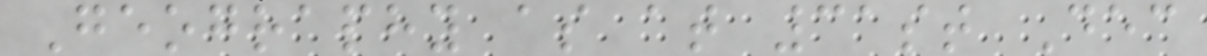Geography as at 31st Dec
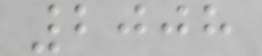2008
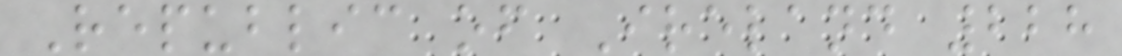Republic of Ireland 228
